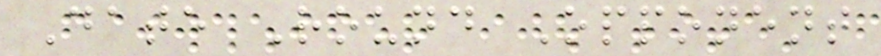Date Round Opponent
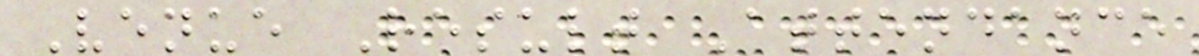Venue Result Attendance
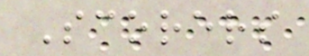Scorers
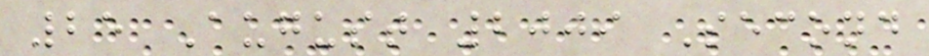25 August 2009 Second
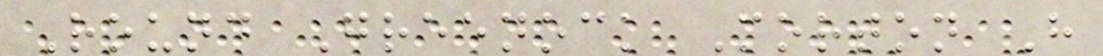Round Greenock Morton H
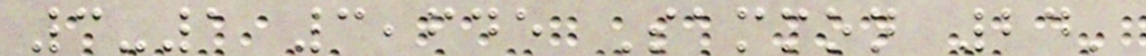3-1 3,645 Sammon 24'
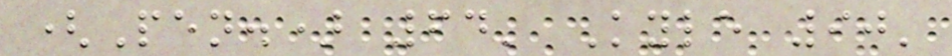(Pen.) 64' Kyle 90'
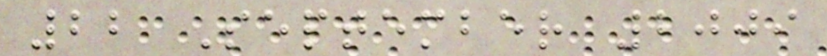22 September 2009
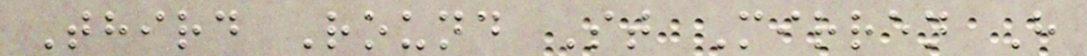Third Round St Mirren H
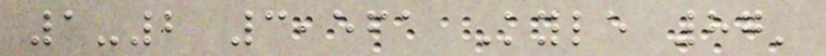1-2 3,561 Kyle 87'
